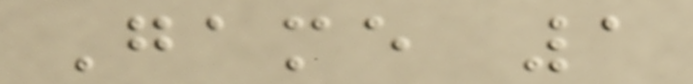Game 1
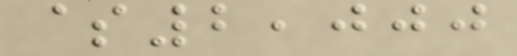$2,000
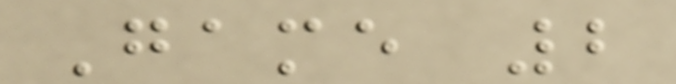Game 2
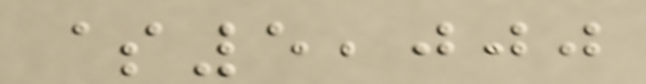$5,000
